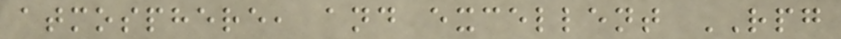atmosphere, and excellent RPG
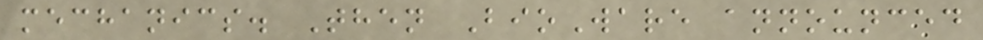mechanics. Then BioWare announced
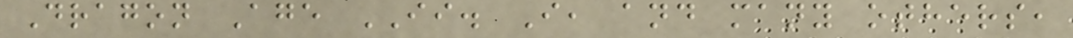Dragon Age II. I, and many others,
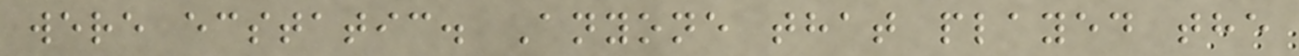were ecstatic. Anyone that played the
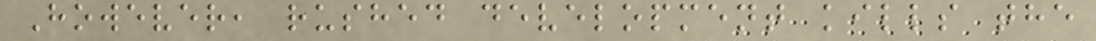However, rushed development kills the
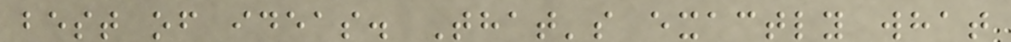best of ideas. That's exactly what
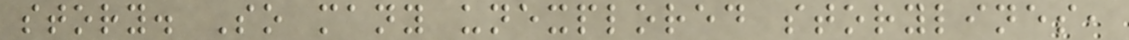story. So many unexplored storylines,
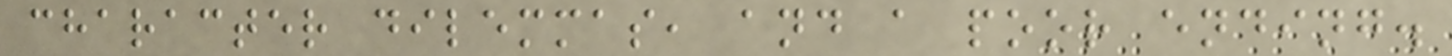character dilemmas, and a poor ending.
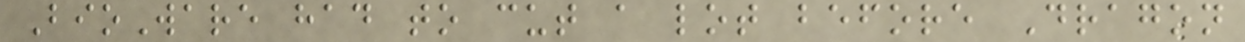BioWare had to cut a lot before Dragon
